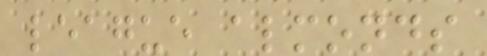league almonds
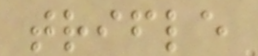trifle
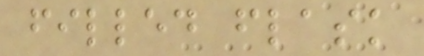filled flask
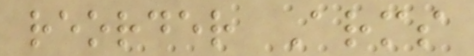reorder Arms
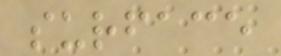surface
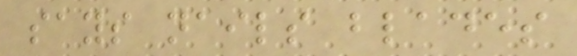says nails blades
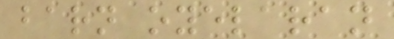barn oyelaran
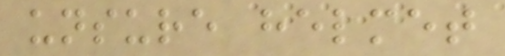unsure helmet
